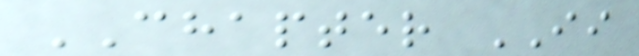CHAPTER II
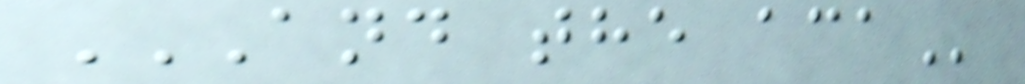AND THE ACA
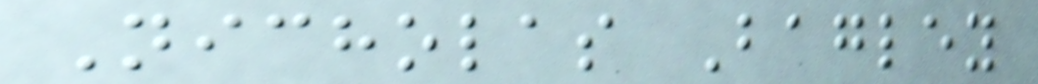Nicholas Bagley
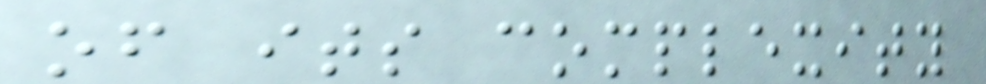of its complexity
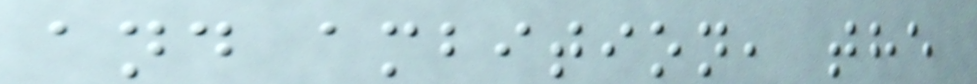and ambition, the
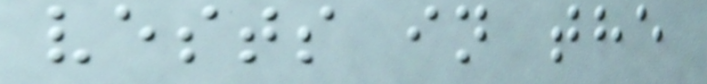vests in the
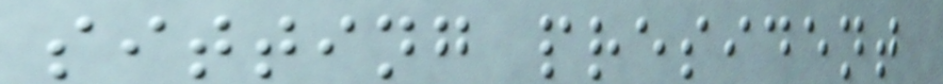sitting president
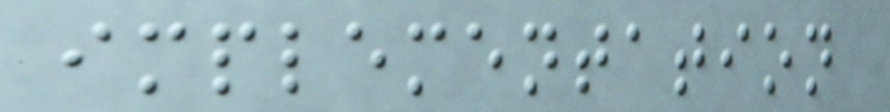implementation
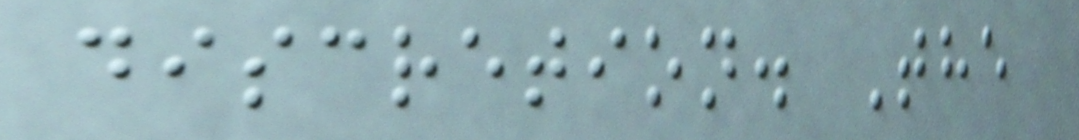discretion. The
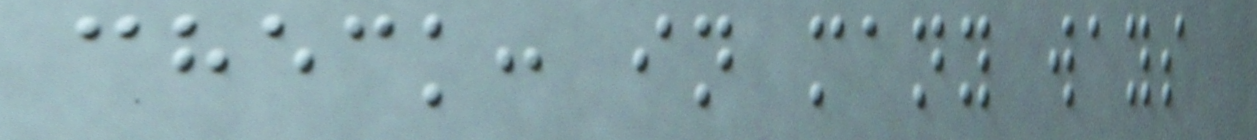check: in many ways
